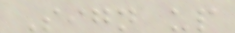Sign up
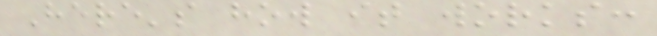Here's how it works:
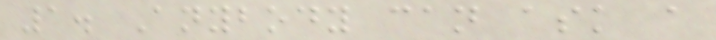1. Anybody can ask a
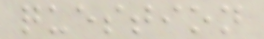question
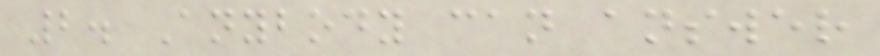2. Anybody can answer
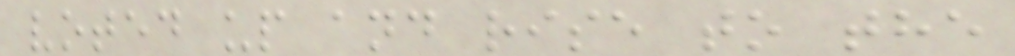voted up and rise to the
